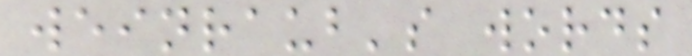weinraub's words
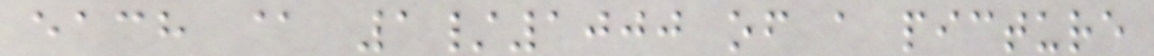each @ 1/1000 of a picture
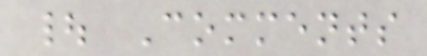| Comments
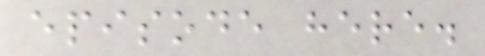episode here.
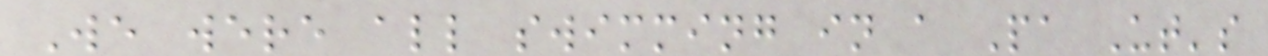We were all swimming in a Pa Ut's
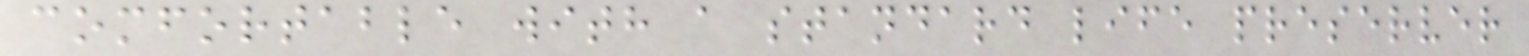comfortable with a standard life preserver
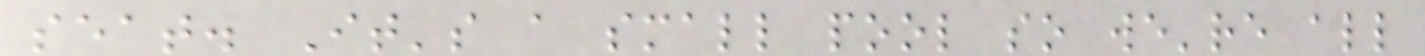seat. It's a small pool so we're all
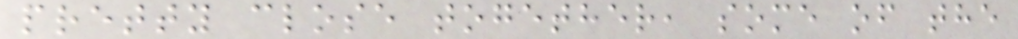pretty close together, some of the
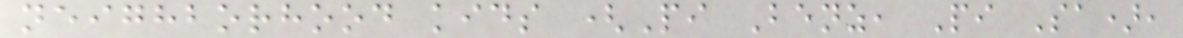neighborhood kids (Pi Benz, Pi Sa),
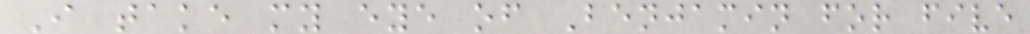I take my eye of Benjamin for five
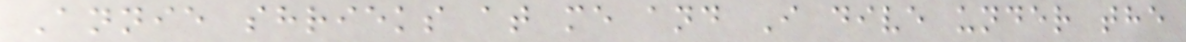Annie shrieks at me and I dive under the
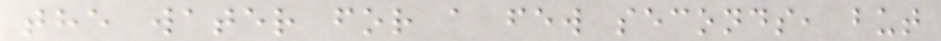the water for a few seconds, but
